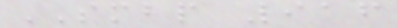SMBP 916
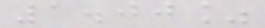1.00%
